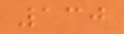130
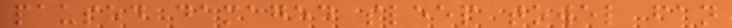paused damaged sleep towel fan
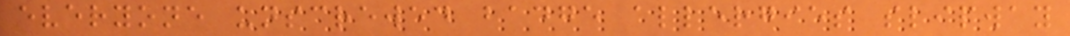everyone unscrewed badge allergies slipway
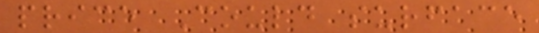price Could surface
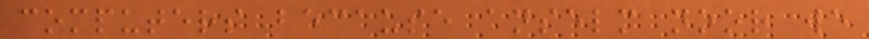computers because anselm noor we
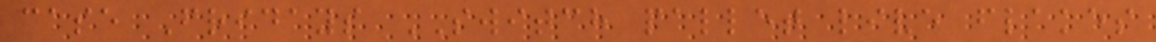case Fridays SWITCH pallet live flakes
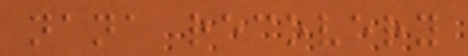nana recovery
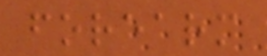forearm
